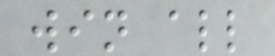win all
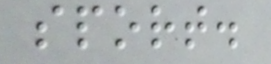sport.
